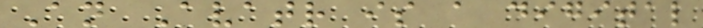An Avatr is a digital
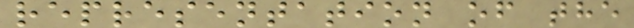representation of the
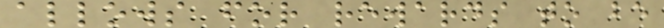allows for rewards to be
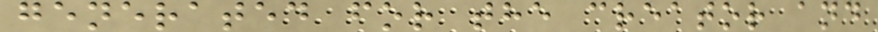generated for the creator and
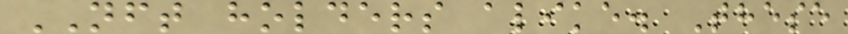NFT holders alike. These
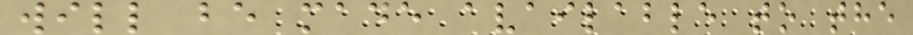will be made available to the
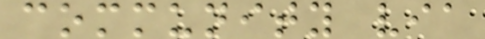community via
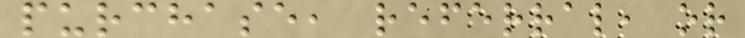purchase, referral, or
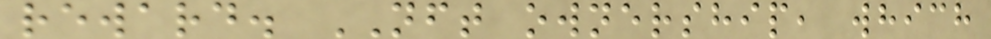reward. NFT ownership, which
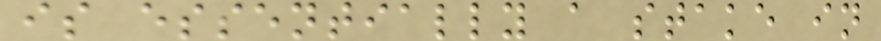is essentially a stake in
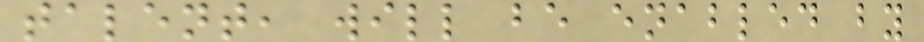talent, will be enabled by
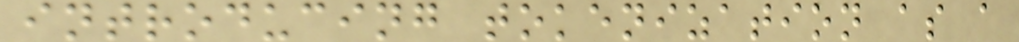introducing tokenization as a
